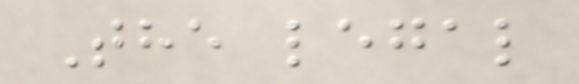The legal
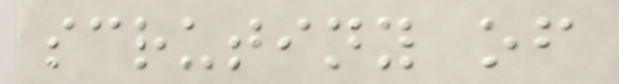scrutiny of
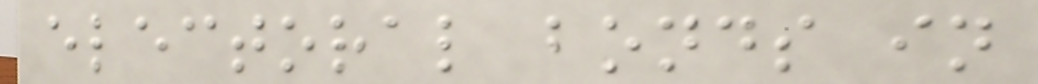electoral bonds in
